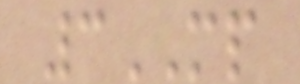3MP
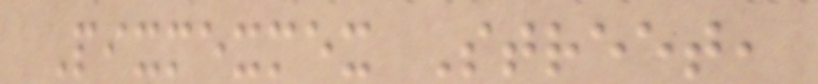Pixmexmex Street,
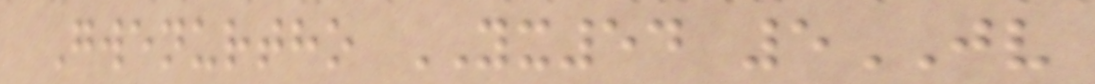Gwenurtho YX54 5JV
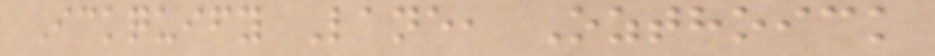Ickquify Lane, Ozthoick
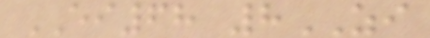EI68 8ZI
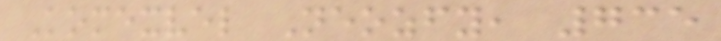Komexvel Neozfy, 735
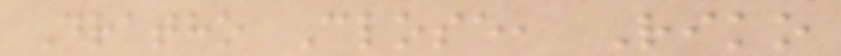Dratho Close, Riko
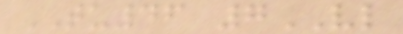TU46 7VL
